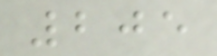205
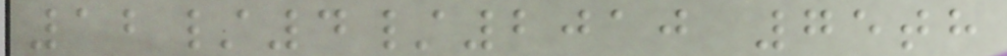12/4/2010 75th
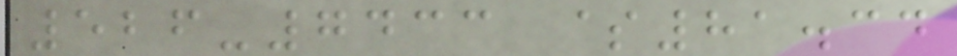526-7433 $81.34
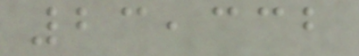23,332
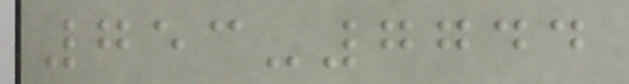753-7744
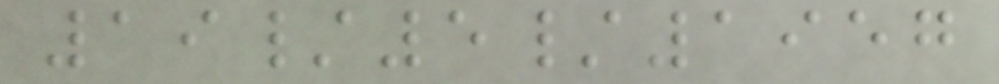19/5/1957
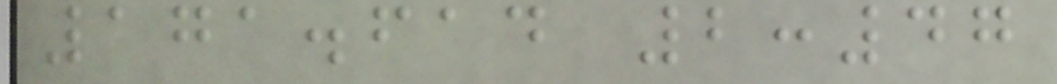171.614 2:47
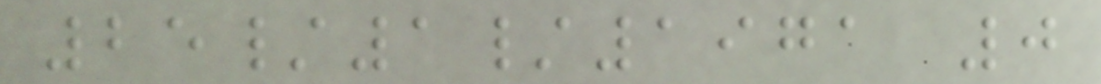25/1/1971 0
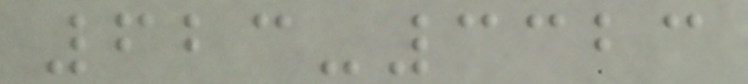623-3323
